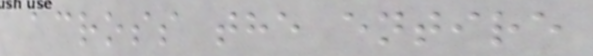across the entire
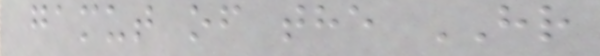gamut of the HR
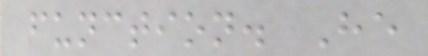function. He
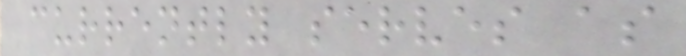currently serves as
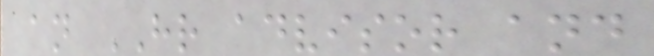an HR advisor and
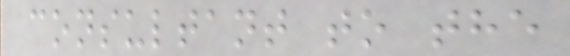consultant to the
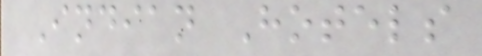Indian Hotels
